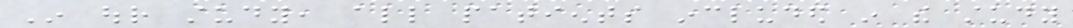In our study, all patients included in the study
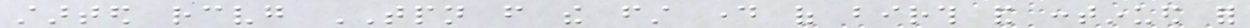started receiving TPN from the first day of birth and continued for
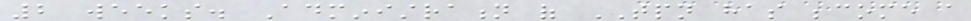2 weeks. Administration of TPN has become a
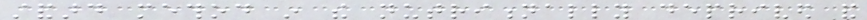standard method in the nutritionally deprived and
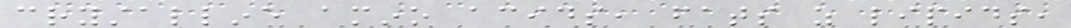crystalline amino acids, fats as lipids,
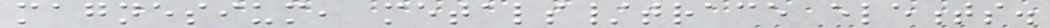magnesium, metals/trace elements.
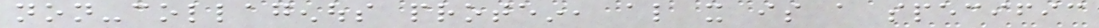non-collagenous protein, also it is a specific
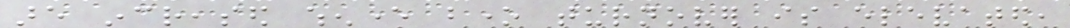are increased whenever bone turnover is elevated,
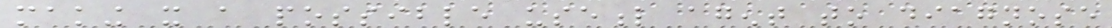making it a possible useful agent to diagnose
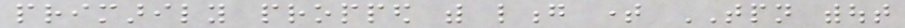primarily propped with long time TPN without
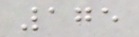175
